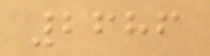2686
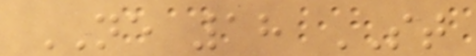NE 18 ST
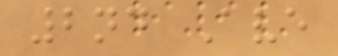2nd Ave
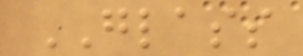GLASS
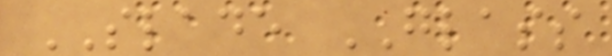SLADE GLASS
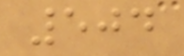504
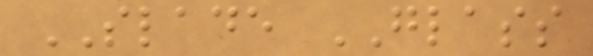SLADE GLASS
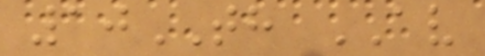10TH AV
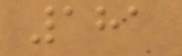181
